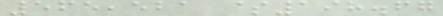565,521 $198.67
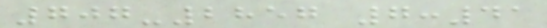707-2857 7:41
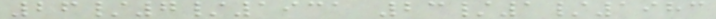26/7/1931 23/1/1983
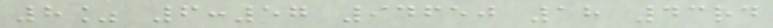8% 6:57 94650 18 43rd
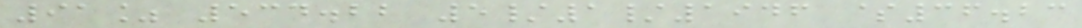91% 534.22 5/1/1946 $36.23
